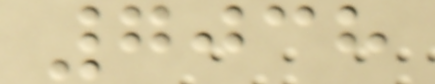7038
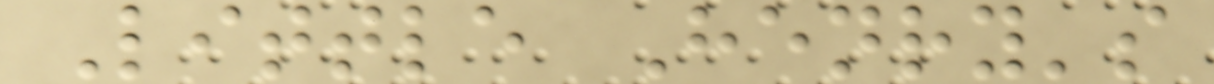Little Henry's
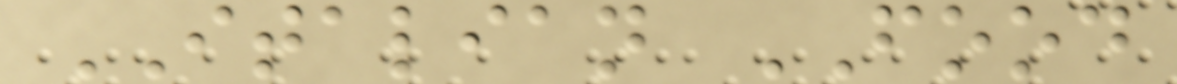ITALIAN FOOD
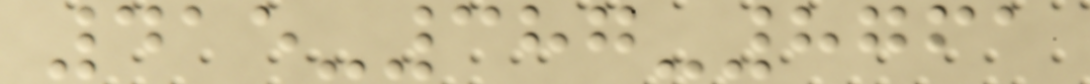415-387-8761
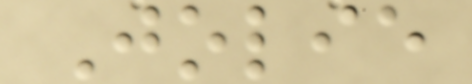Jolie
